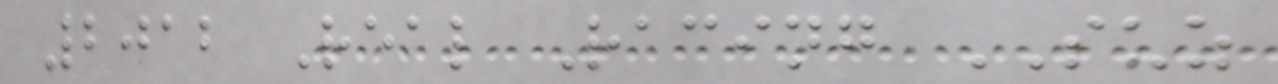2012 Real Racing SUZ
